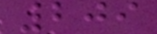209
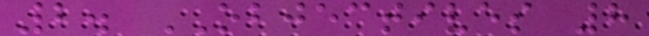2. OBJECTIVES 8
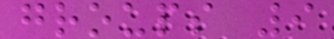groups 9
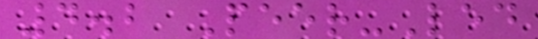4.2 Peer-Led
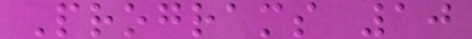Programs 10
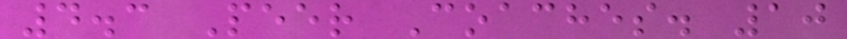4.3 Peer Coaches. 10
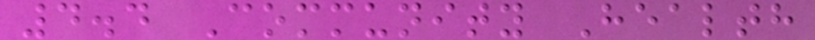4.4 Community Health
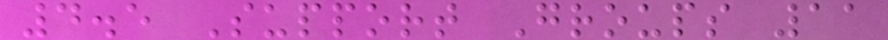4.5 Support Groups 11
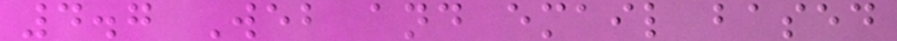4.7 Web and email based
